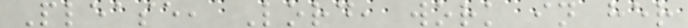Please, Lord, work in her
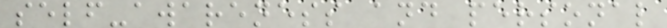self-awareness and personal
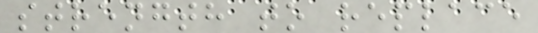strength to replace
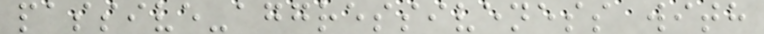passive-aggressiveness with
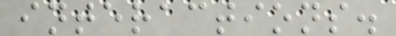interactions.
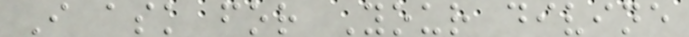I ask for Your divine
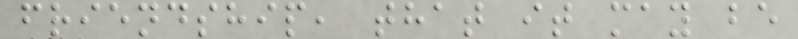friendship, that it may be
